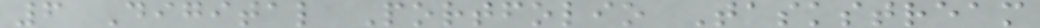6 Digital Portfolio Taskstream
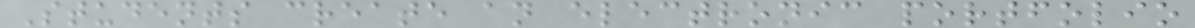Students create an electronic portfolio
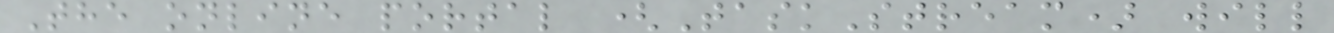The online portal (TaskStream) will
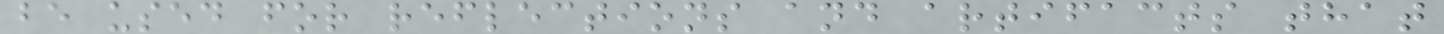be used for reflections and artifacts that
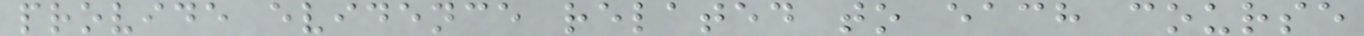provide evidence related to each course
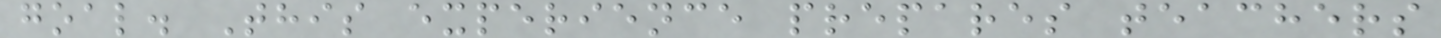goal. This experience prepares teachers
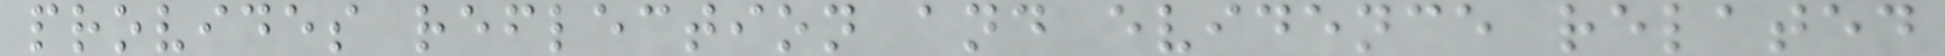provides reflection and evidence related
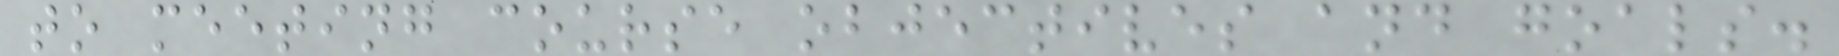to meeting course objectives and goals.
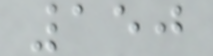150
